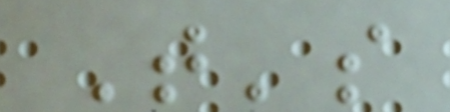That's
